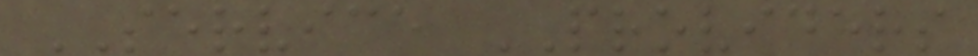SERVICE PROVIDERS
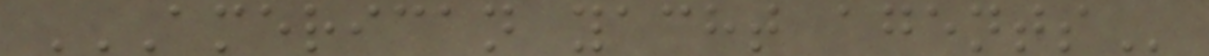AMERICAN YACHT AGENTS
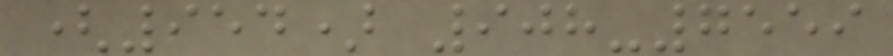(954) 908-7559
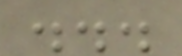...
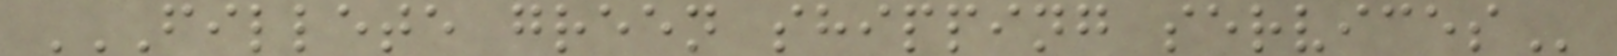FILLETE GREEN SHIPPING SERVICES
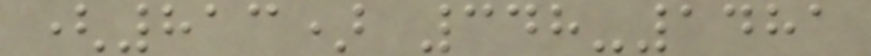(813) 348-1481
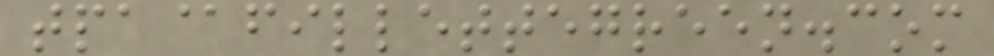tpa@fillettegreen.com
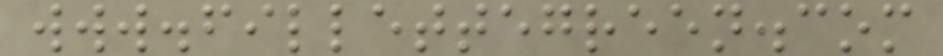www.fillettegreen.com
